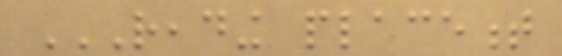READING PLACEMENT
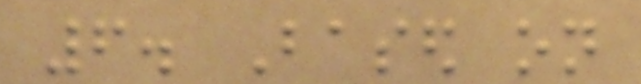6. Based on
